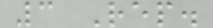3 Rep.
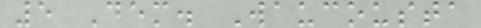5 Dem. Waucousta
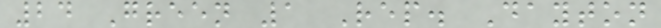24 Green 1 Rep. Dayton
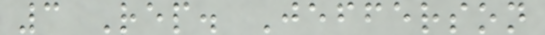3 Rep. Jefferson
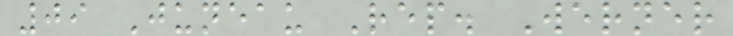09 Juneau Rep. Werner
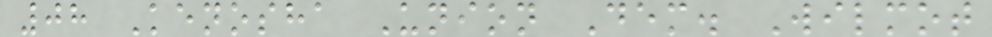08 Kenosha Union Dem. Wilmot
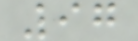97
